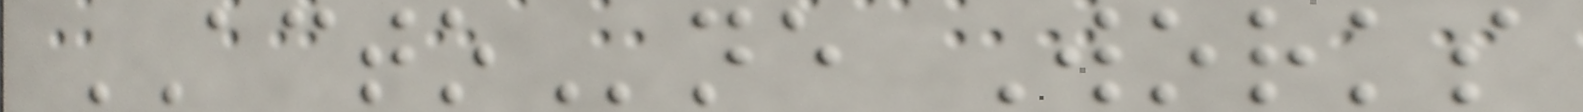ACTOne Works
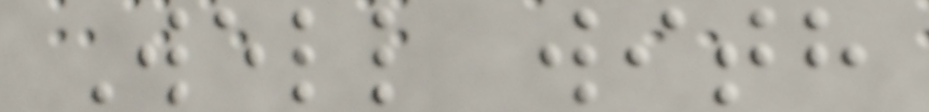Well with
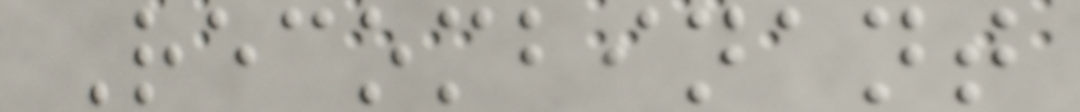Recombinant
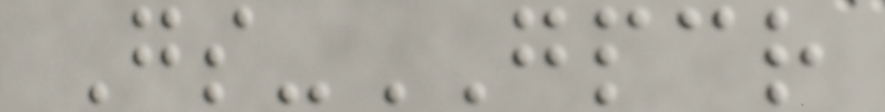Gs-GPCR
